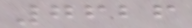7626
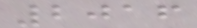2016
